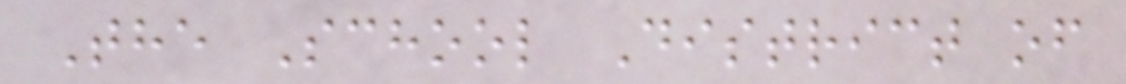The School District of
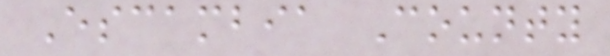Escambia County
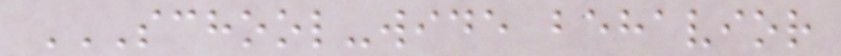SCHOOL-WIDE BEHAVIOR
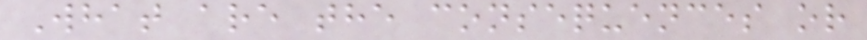What are the consequences or
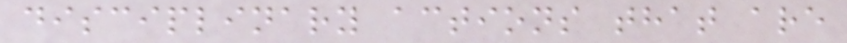disciplinary actions that are
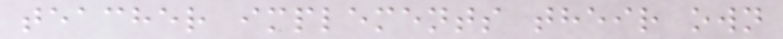teacher implements their own
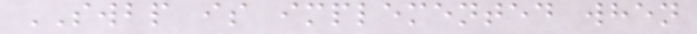SWBP is implemented when
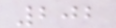202
